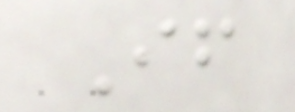If
